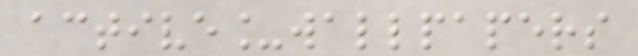active_wallpapers
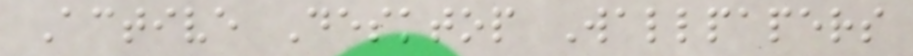Active Desktop Wallpapers
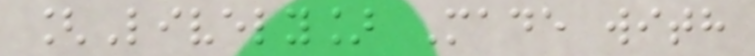[Lively] Made with
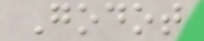Godot
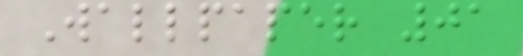Wallpaper 01
